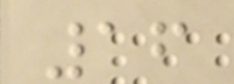16
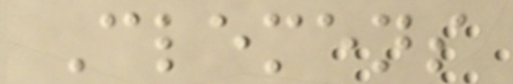Clemens
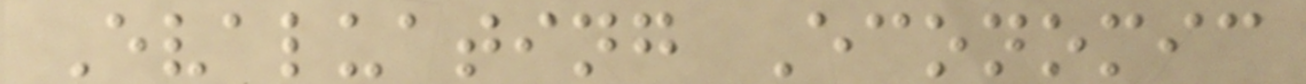Evaluating Economic
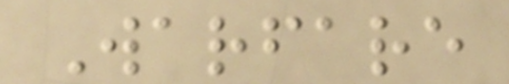Warfare
